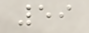59
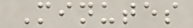Minutes
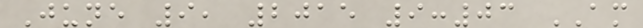June 9, 2015 9:03 AM
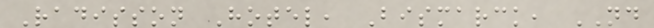Radisson Hotel, Bismarck, ND
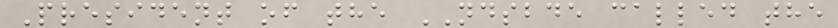President of the NDSBDE called the
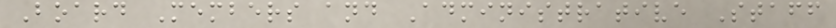Board Members and Administrative Staff
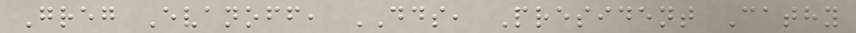Greg Evanoff, DDS, President Cathy
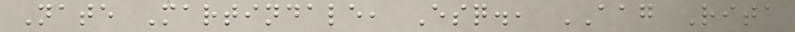Nate Martindale, Esq., AAG Rita
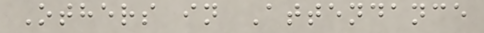Others in Attendance
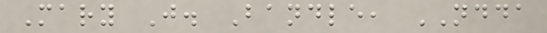Mary J. Bandle, NDDA
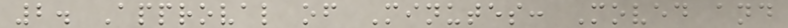2. Approval of Minutes: Moved and
